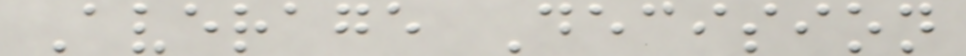Average Decision
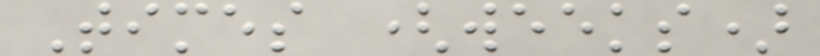Times (weeks)
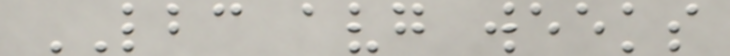LBC avg weeks
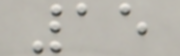15
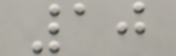10
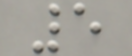5
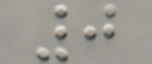0
